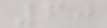60
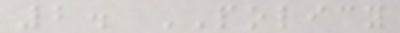2. POLICY
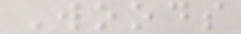Woods
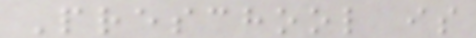Preschool is
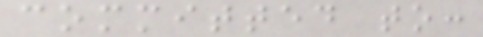committed to:
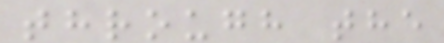through the
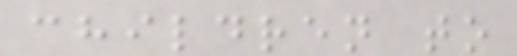children to
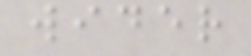wider
